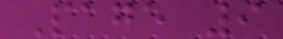Page 9
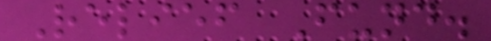Relief Fund.
